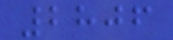2806
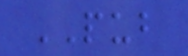PUB
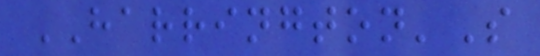HARRINGTON'S
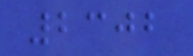2302
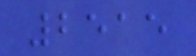2515
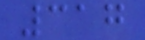317
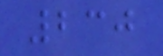230
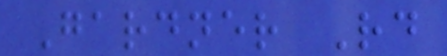Gardner Rd
